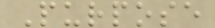Purpose
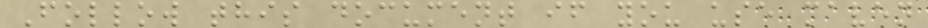Follow this document if you use maven
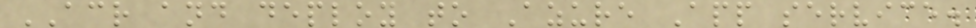ACR and deploy to Azure App service.
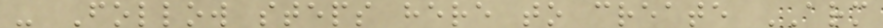- Follow steps here to create ARM
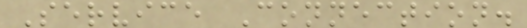Service Connection.
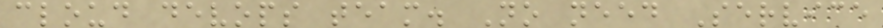cloud devops team. No need Service
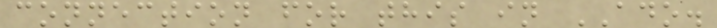connection for this in ADO.
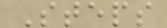Steps
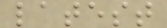latest
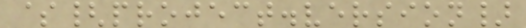${project.version}
